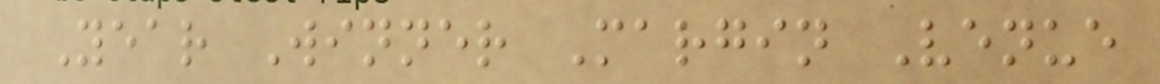Year Winner Margin Venue
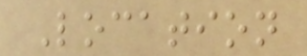Location
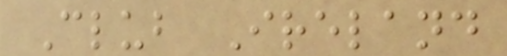Club Ireland
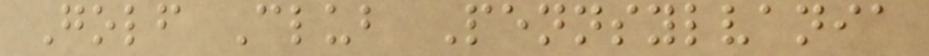Golf Club Pennsylvania
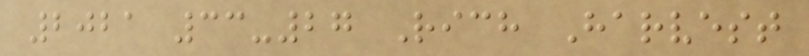2021 33-27 Rich Harvest
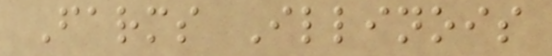Farms Illinois
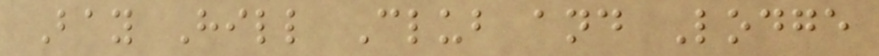Bay Hill Club and Lodge
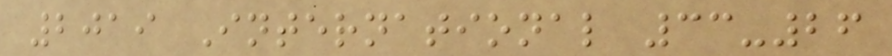2019 International 33-26
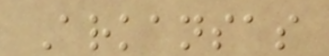Arkansas
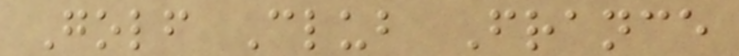Golf Club France
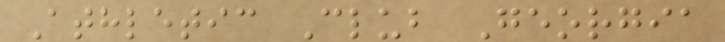Athletic Club Georgia
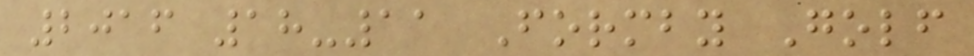2016 18-11 Formby Golf
